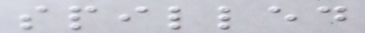spilled
